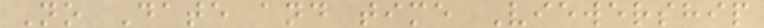No Date and time Viewership
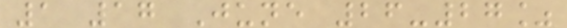1 17 June 26-27%
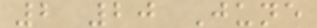2 20 June
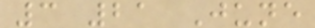3 21 June
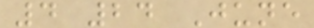4 24 June
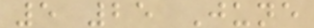5 25 June
